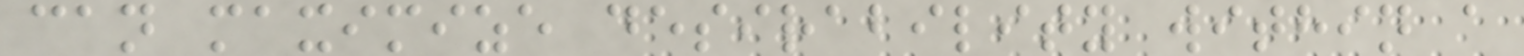can maximize desirability within a
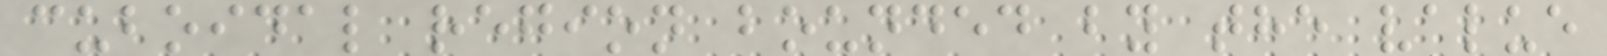cuboidal region bounded by the value
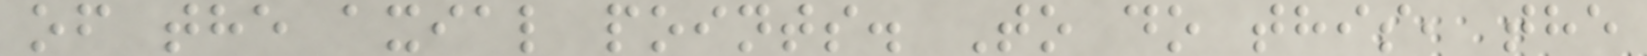of the axial points. To do this, the
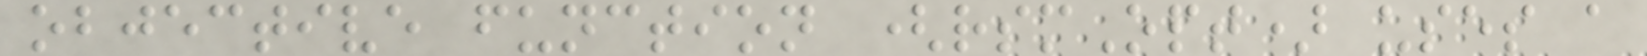objective function (rsmOpt) uses a
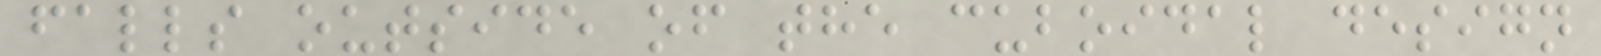falls outside of the cuboidal design
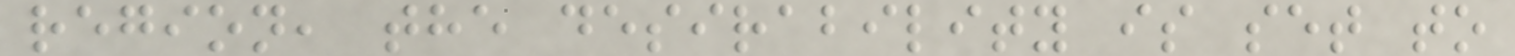region, the desirability is set to
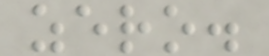zero.
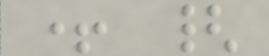+ {
